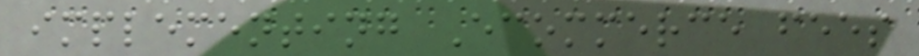implementing Ecommerce fees
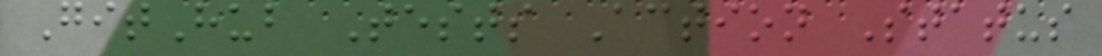GitHub Tests Action Status
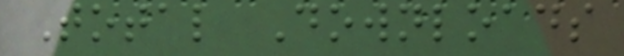Total Downloads
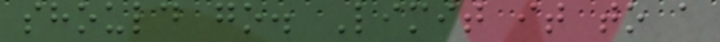should go. Limit it to a
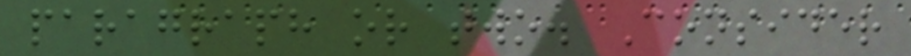paragraph or two. Consider
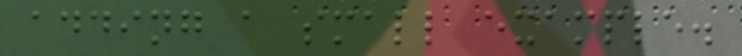adding a small example.
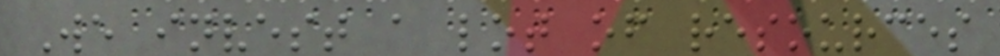We invest a lot of resources
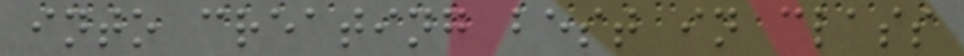into creating best in class
